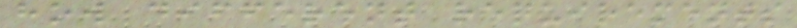how different requirements
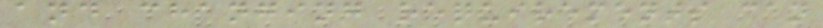and changing requirements can
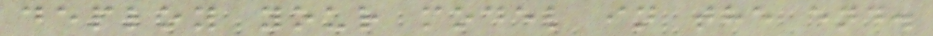deploy your model in the end.
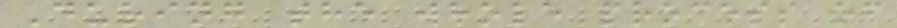During the whole process of
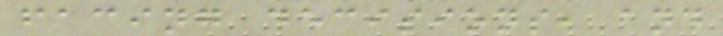facing decisions, and
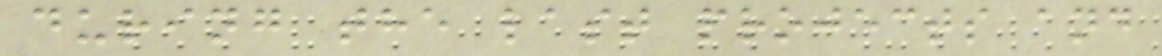during the last projects and
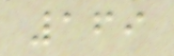169
